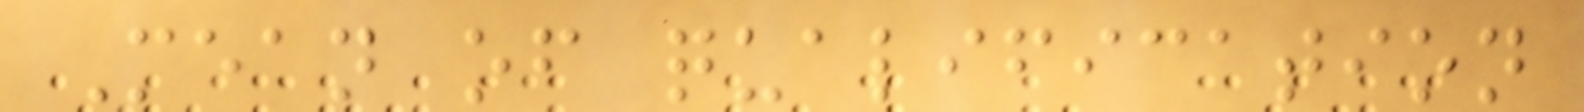Mean of qualification
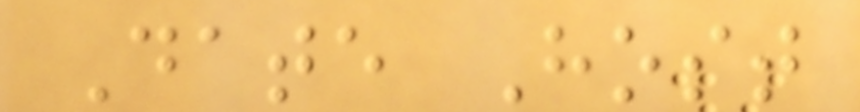Date Host
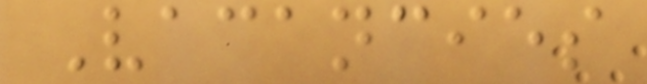Vacancies
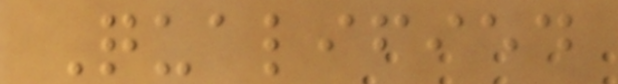Qualified
